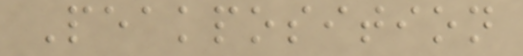Peakposition
